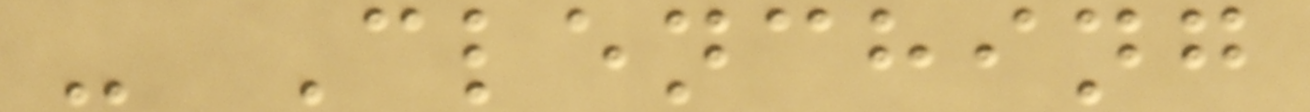- Clenching
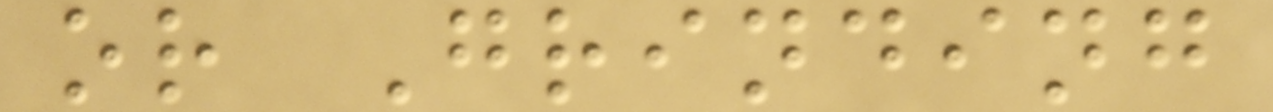or Grinding
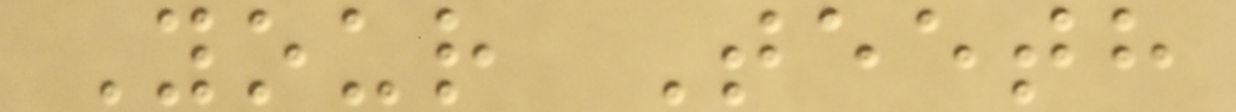Your Teeth
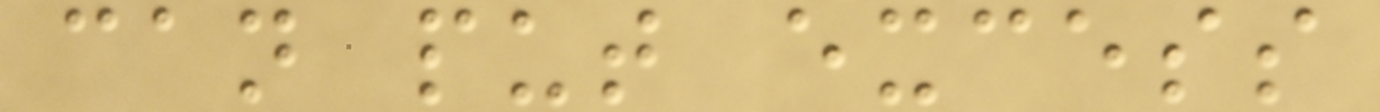can put excess
